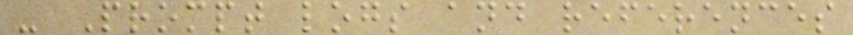- Prompt logs and references
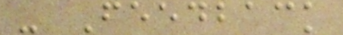- Feedback
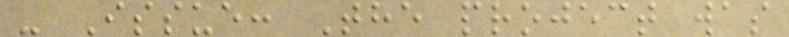- Issue: The project was
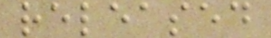released
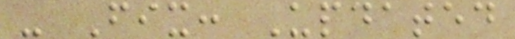- Fix: Updated
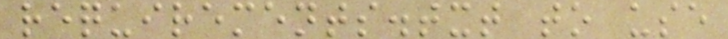requirements.txt to use
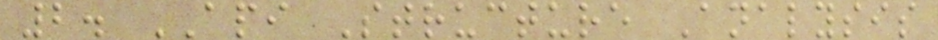2. API Structure Analysis
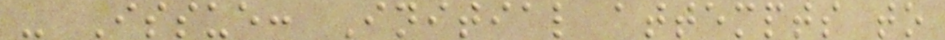- Issue: Initial attempts to
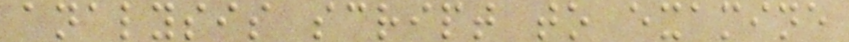analysis script to examine
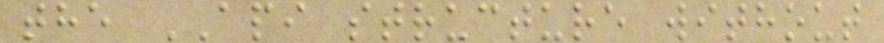the API structure without
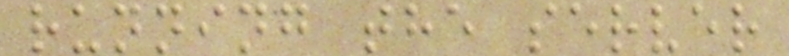running the server
